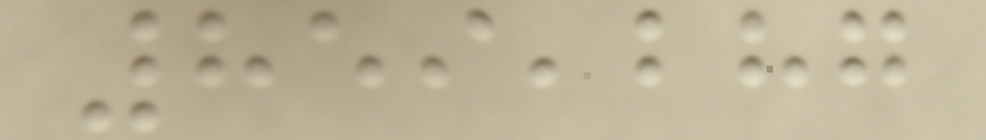859,287
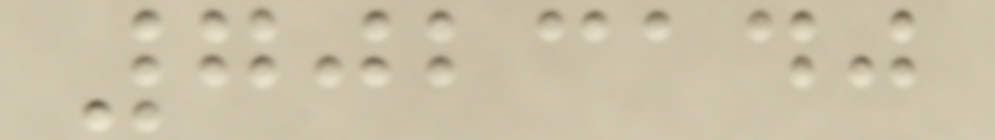7023140
